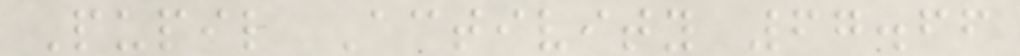Pupil Activity 67.66
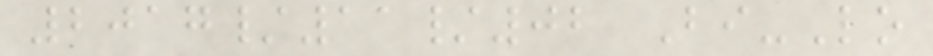2017/11/02 Bi-Lo
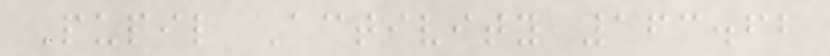Pupil Activity 163.62
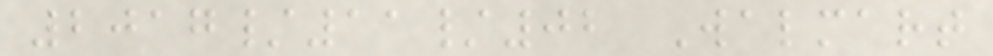2017/11/02 Walmart
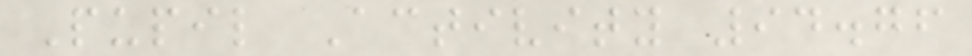Pupil Activity 94.76
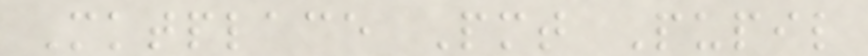Mktplace Pmt Pupil
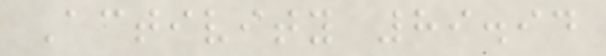Activity 89.94
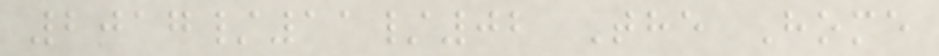2017/11/02 The Home
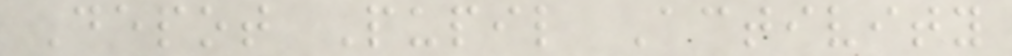Depot Pupil Activity
